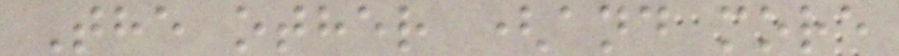The other (and more
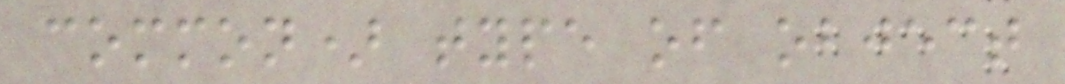common) type of object
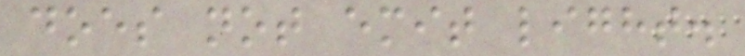does not emit light.
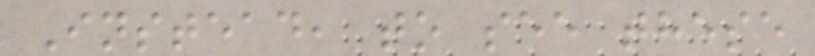Instead, to see these
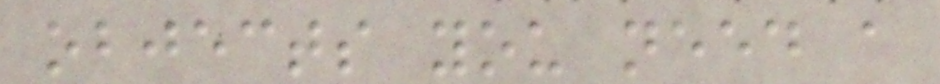objects you need a
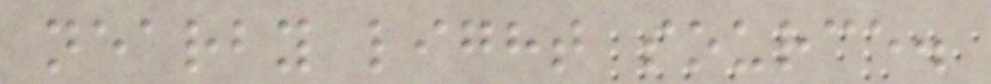nearby light source.
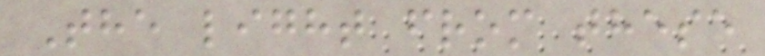The light from these
